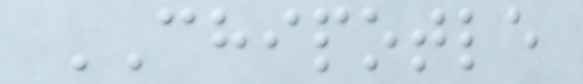CHIPOTLE
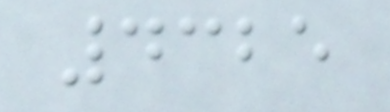4325
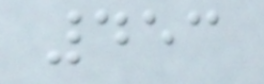453
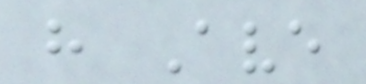h Ave
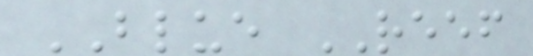BLUE REEF
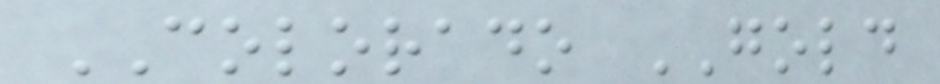COLORADO GOLD
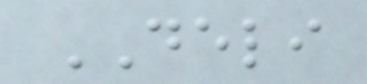DELI
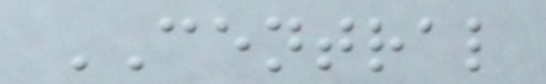CENTRAL
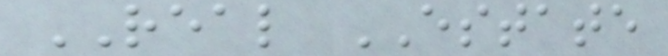REAL ESTATE
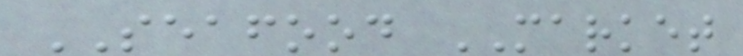SEAFOOD MARKET
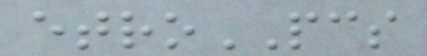etroPCS
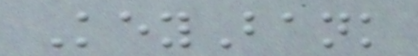KeyBank
